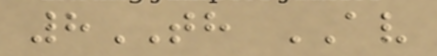8TH AV
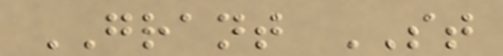GRANT ST
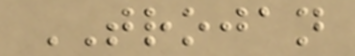TROJAN
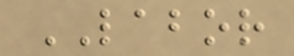LABOR
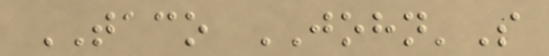TACO JOHN'S
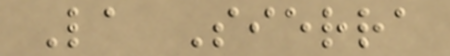La Sierra
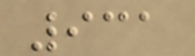931
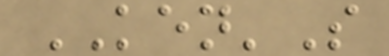KEN'S
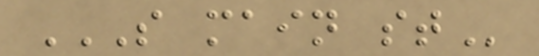S MAIN ST
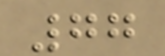77
